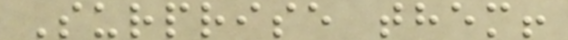Surprise them!
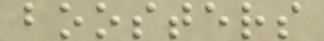boosters
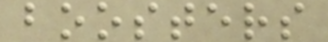boosters
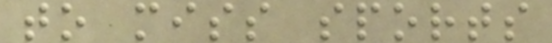to miss sports
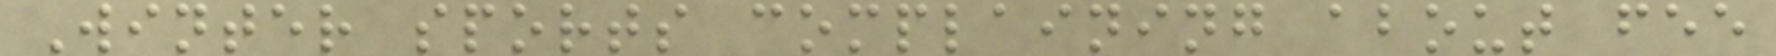Winter sports complaining about fee
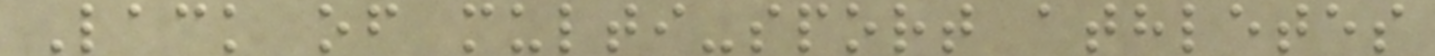Lack of multi-sport athletes
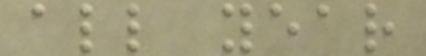all year
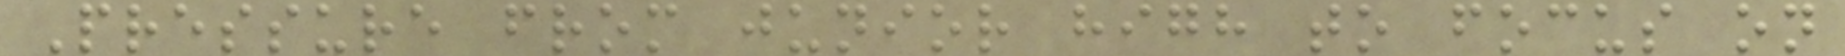Pressure from junior high to focus on
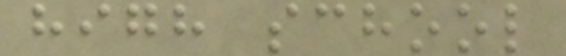high school
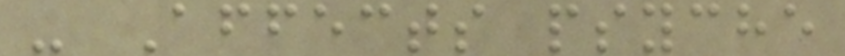- Affects psyche
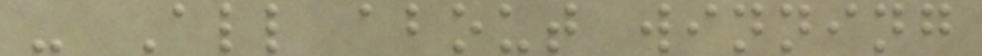- All about winning
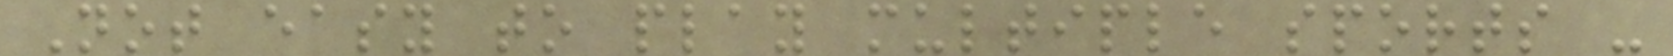Not easy to play multiple sports -
